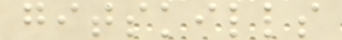gitskills
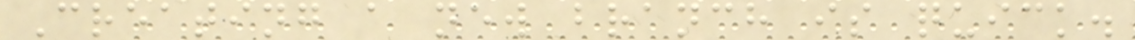Creating a new branch is quick.
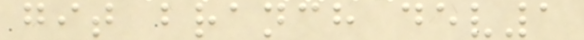git branch dev1
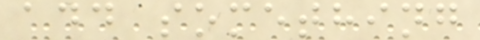add something
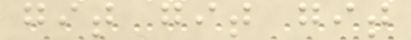git git git
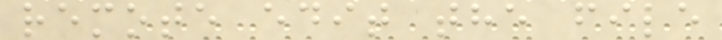remote edit the file
